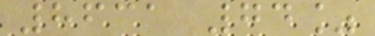8631 74%
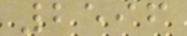2596
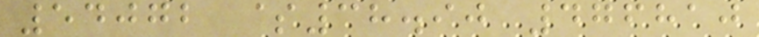54072 $38.90 476810
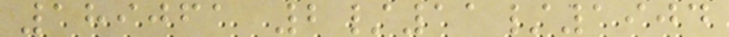189061 2/11/1904
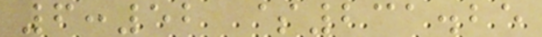6:52 $231.25
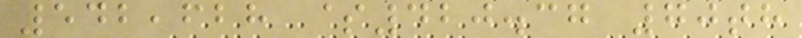542,628 $420.37 70th
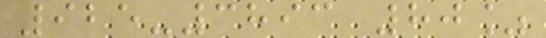925-3893 80%
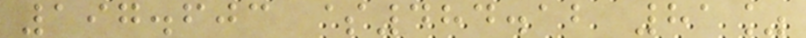197.603 $484.12 81%
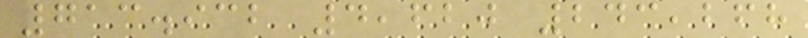713.932 4,620 243,268
